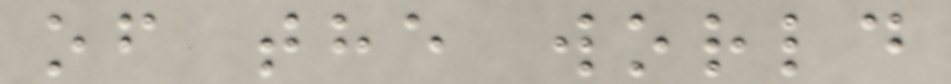of the world
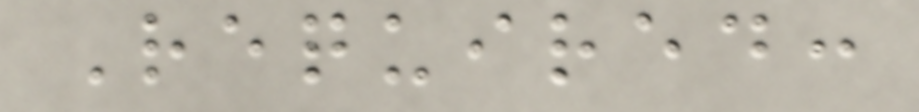Required:
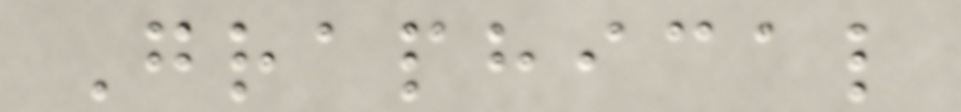Graphical
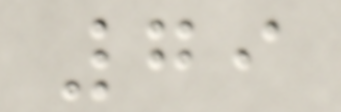79
